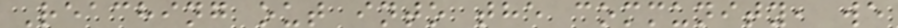Reaching out into the community, we
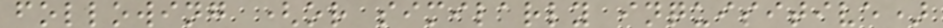following (or similarly inquisitive)
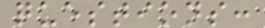questions:
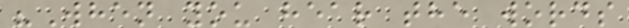"When you hear the words
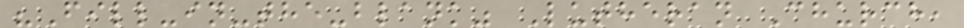"Fill-in-the-blank" Lutheran Church,
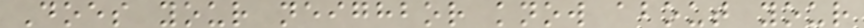Does your neighbor know about your
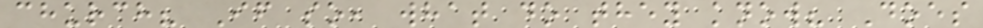church? If so, what do they know? Does
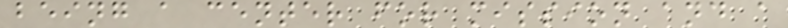being a center for mission and a
